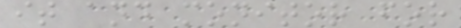it and monitor for
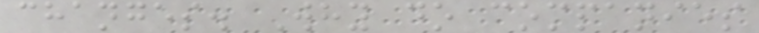changes. Why do companies
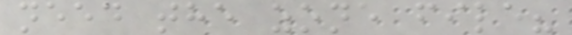need the zone file?
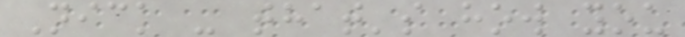Nick - that's how you
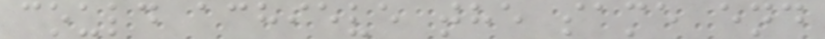could achieve the same end
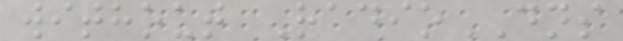without RadioDNS
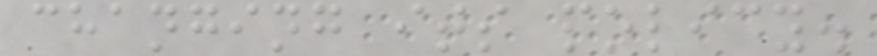changing its policy.
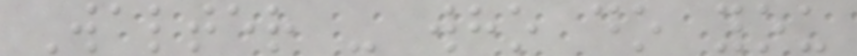Walter - who do you
